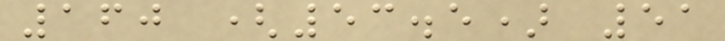160 (53.5) 51
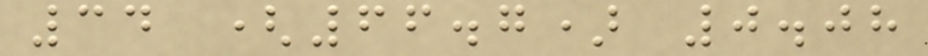34 (66.7) 0.08
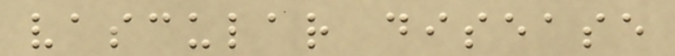vascular disease
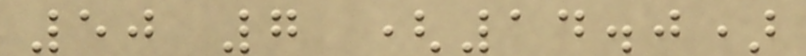50 7 (14.0)
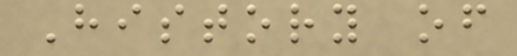History of
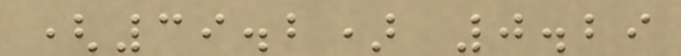(39.2) 0.29
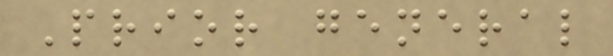Prior general
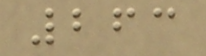263
